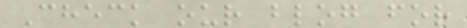Check our blog for
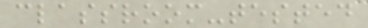classroom-tested
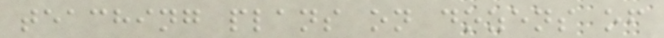teaching plans on dozens of
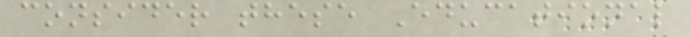consider these Educational
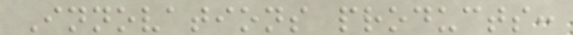Innovations products:
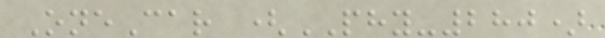OneCar (PHY-280)
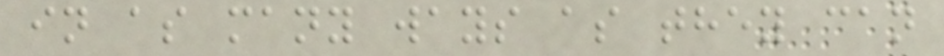in as many ways as they can
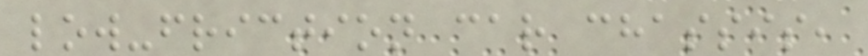low-friction car chassis,
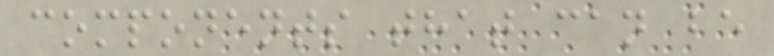components that can be
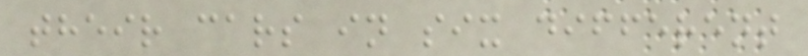their cars in six different
